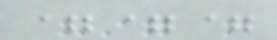===
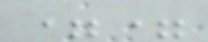==
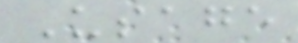Usage
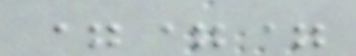===
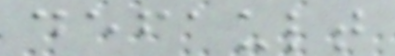default
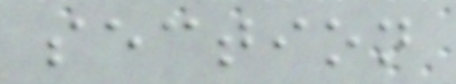section
